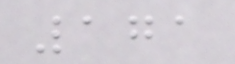171
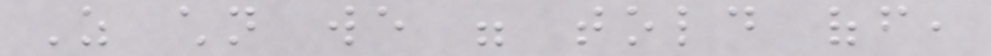As children we were told off,
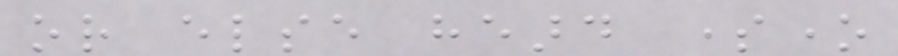or else heard someone
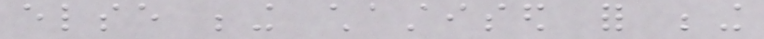else being chastised for being
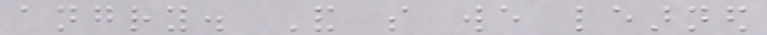angry. And so we learned
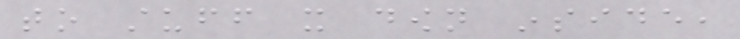to stuff it down inside,
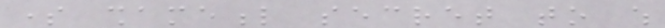some shameful secret to which
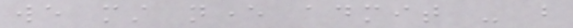we must never admit - but
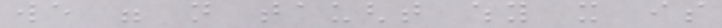we were not taught why it is
